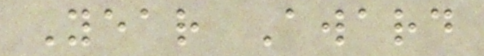Year Award
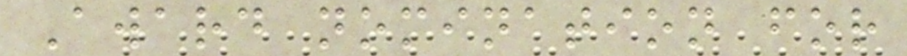Award nomination for
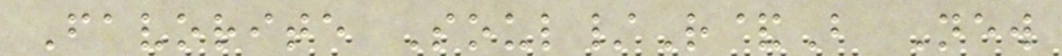Favorite Soul/R&B New
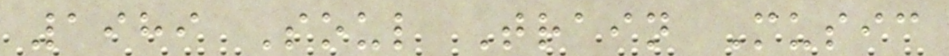1989 Soul Train Music
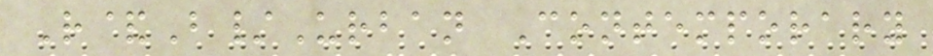R&B/Urban Contemporary
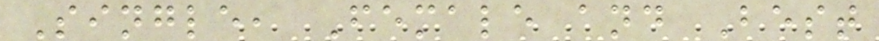Single, Female and Best
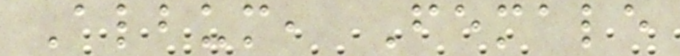Album, Female
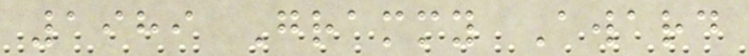1989 Grammy Award
